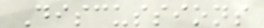Discussions
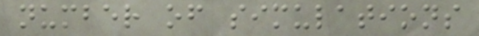number of simulations
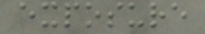exposure
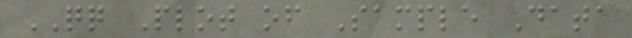QQ Plot of Sample Data
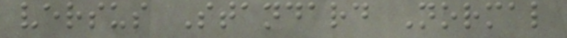versus Standard Normal
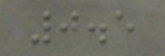0.5
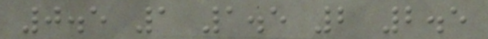0.5 1 1.5 2 2.5
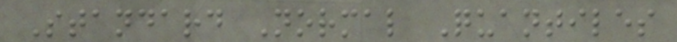Standard Normal Quantiles
